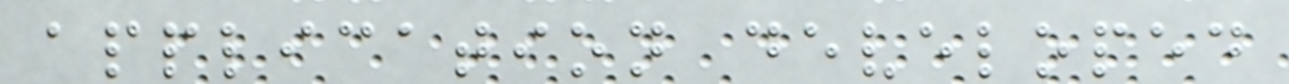application developed
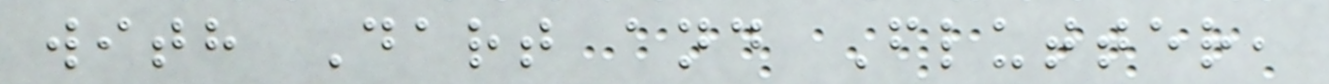with Dart and Flutter,
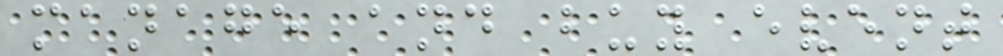manage and buy event
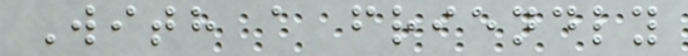With a friendly
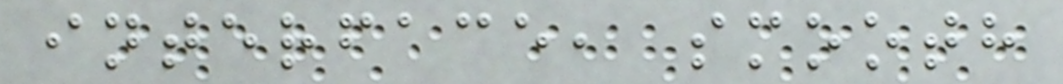interface, smooth
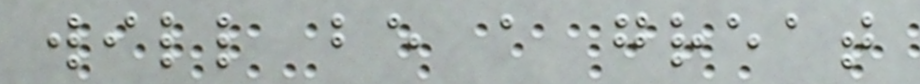will be a great
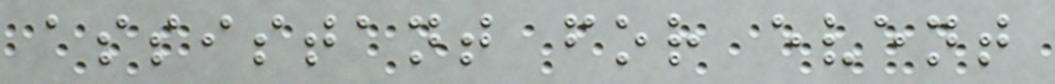assistant for event
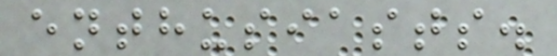enthusiasts.
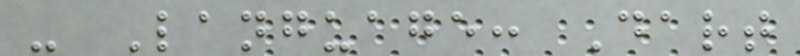- Language: Dart
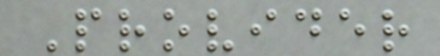Provider
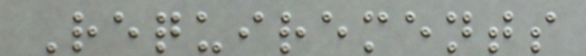Requirements
